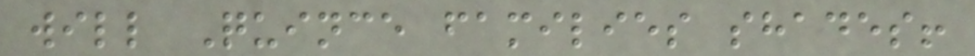will Quince families shades!
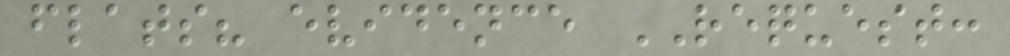flats? evidence REQUEST:
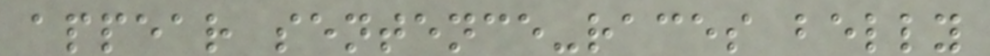appear sentence-races belly
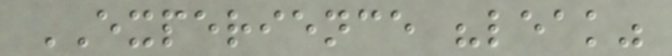EXPERIENCE "leak"
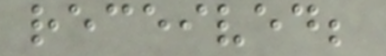received;
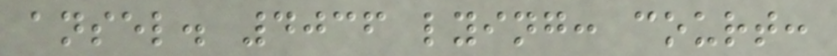ansel. 4036 lying: court:
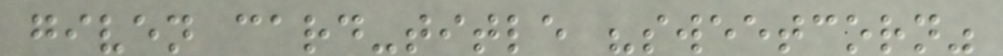given card-title "sweetcorn"
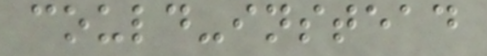could-instead
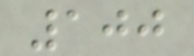100
